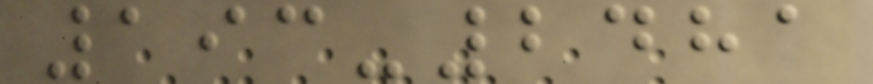193-2481
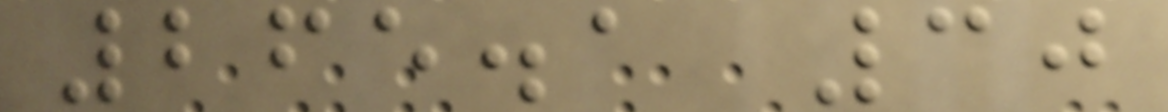265.1 30
